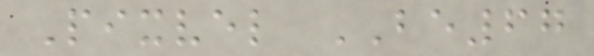Pixvel BE67
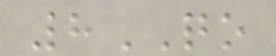8QO
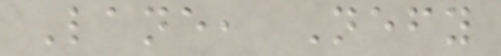Lane, Nefy
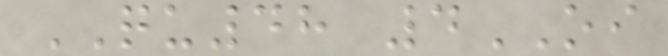QU48 4OI
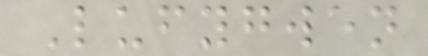Lufygwen
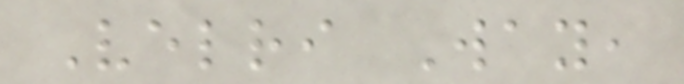Velri Way,
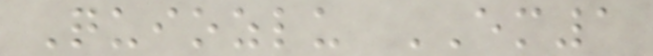Quiozlu EM1
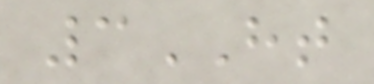3HT
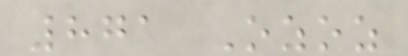871 Ozoz
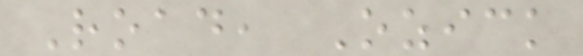Road, Ozick
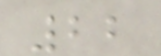22
